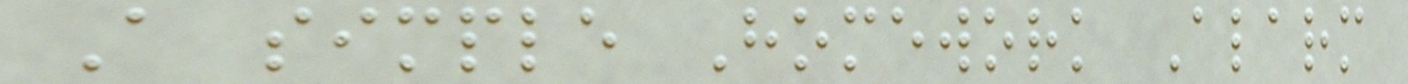A simple Homework Alarm
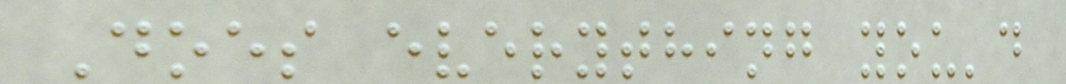Does everything you'd
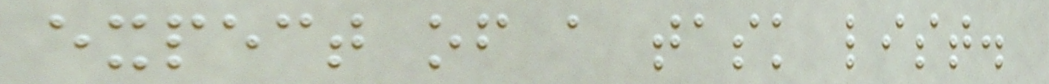expect of a task list.
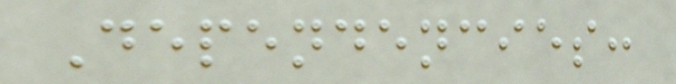Dependencies:
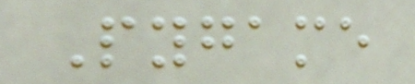Pygame
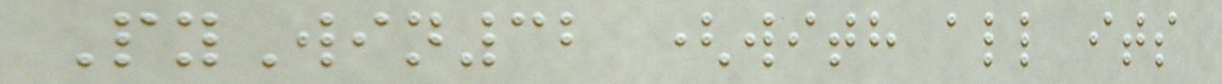PyWin32 (with all its
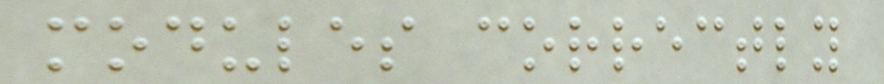modules correctly
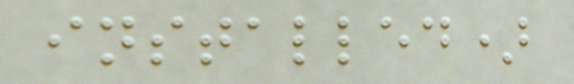installed)
